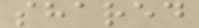shared
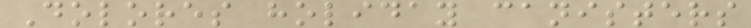Dolores holiday canisters
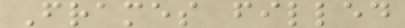Frames filled
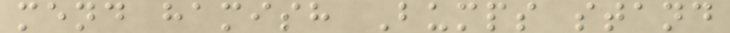mend hamish Bumps stand
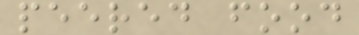peered food
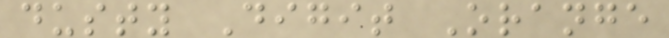dusty Digit Orange
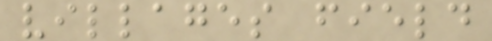villages field
